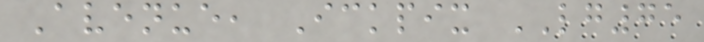Avenue, Ickpix LG75
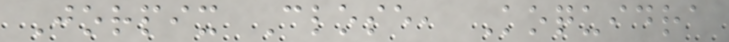Jorpix Close, Koquidra
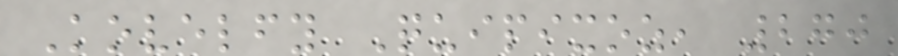Kovelfy Quipixoz, 270
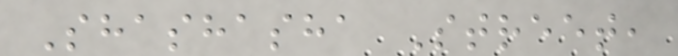Shashasha Street,
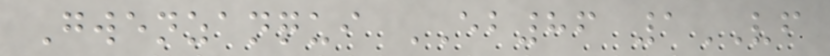Gwenzanqui EB86 1VF
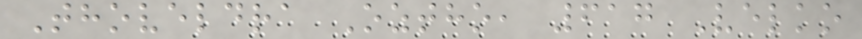Thoveldra Oztho, 617 Velko
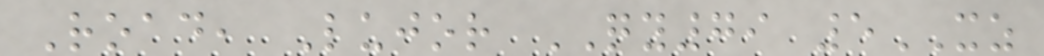Road, Lujor QY79 5XZ
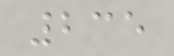235
